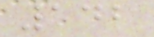142
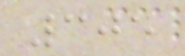305
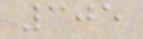305
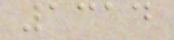1314
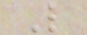L
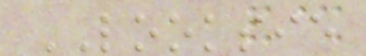LOOKSIE
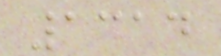1314
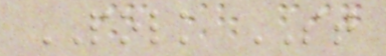POLK ST
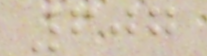607
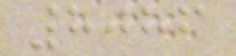8086
